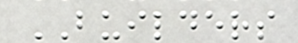BUILDERS
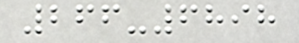266-6898
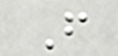F
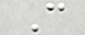C
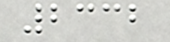2332
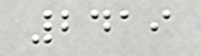2419
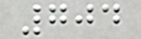704
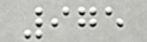975
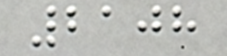2108
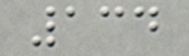134
